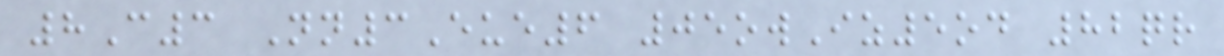8C3 Nn3Eue6 05owIz5od 82qr
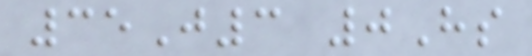35J3 0Hs
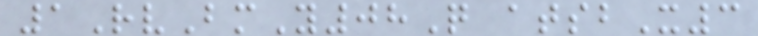1RvBmY08Q atsbX3
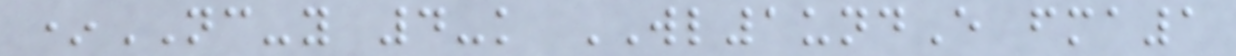*NC-y 4-k WL1undE fma1
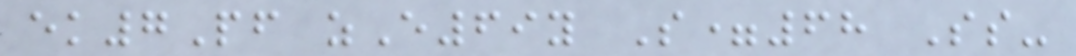ek7Pf zE69y S=68 Ss-
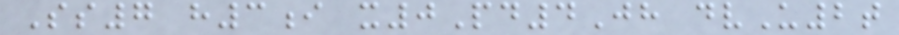Ss7 h3i x0Pd4Jh dvU2t
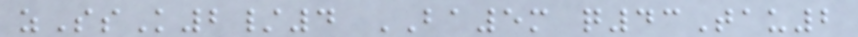zSsK2/4 BA5m q43Tau2
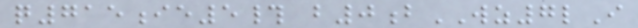q715ie5# b0bWZ7lI
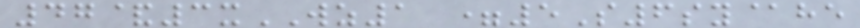47&3xWZ1 =5S6sy@he
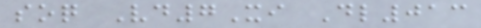soq Vd7Xi Dl013
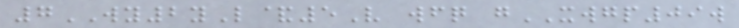7WY2yL&5V wfq gXWGP09w
